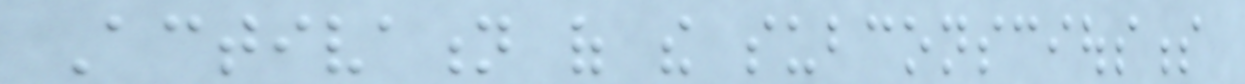Activation of the subconsciousness
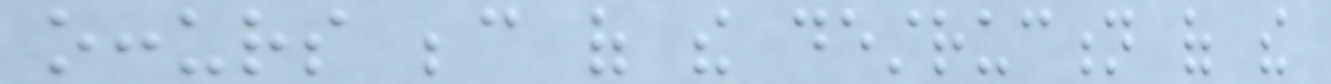occurs because of the destruction of the
